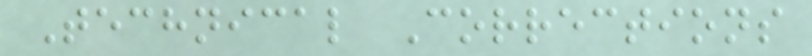Technical Corrections
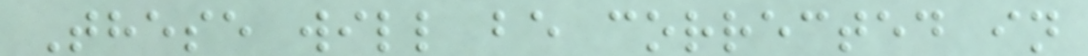These will be corrected in
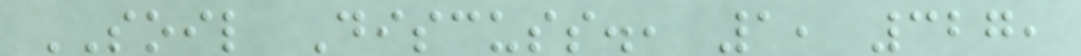SOIL Discuss., 1, 327,
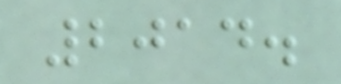2014.
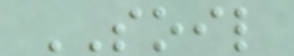SOIL
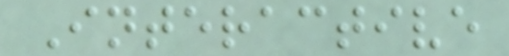Interactive
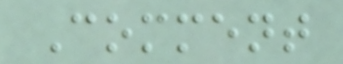Comment
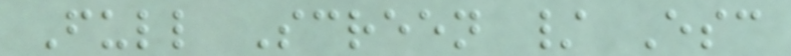Full Screen / Esc
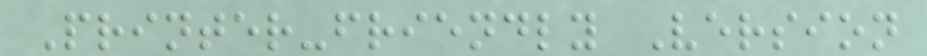Printer-friendly Version
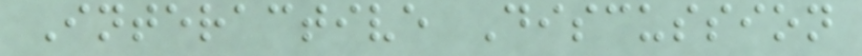Interactive Discussion
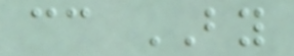cc BY
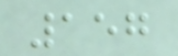157
